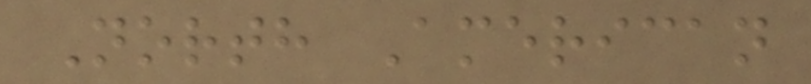North American
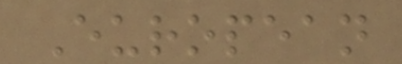European
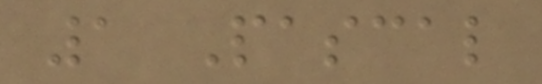1 Pascal
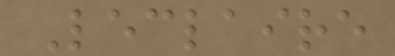Leclaire
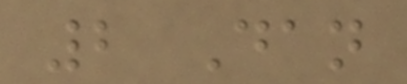2 Dan
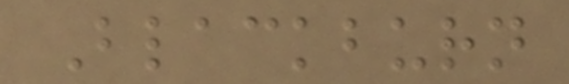Blackburn
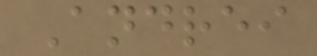Andrei
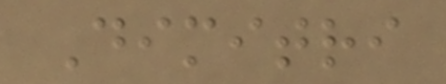Dimitri
